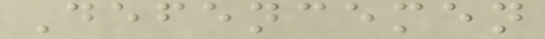Defencemen
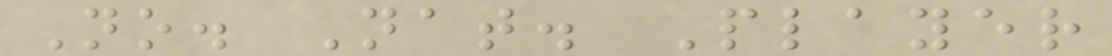No. Nat. Player
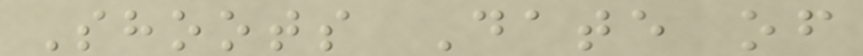Shoots Date of
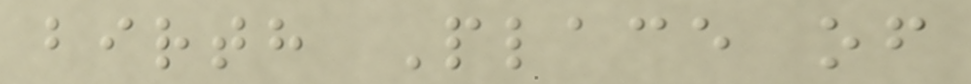birth Place of
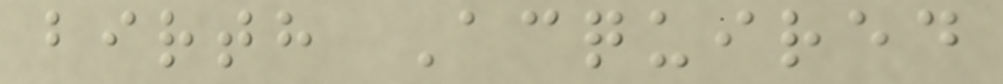birth Acquired
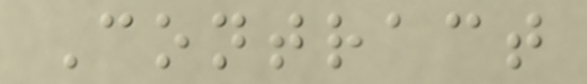Contract
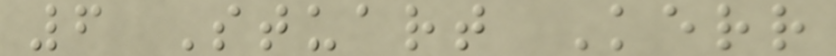6 Stuart Kerr
